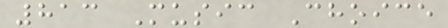813 Music Choice
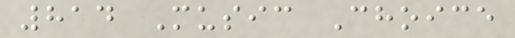814 Music Choice
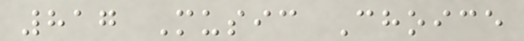817 Music Choice
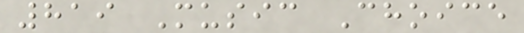819 Music Choice
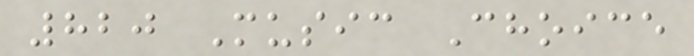820 Music Choice
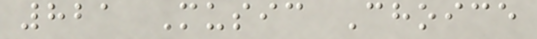821 Music Choice
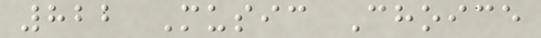822 Music Choice
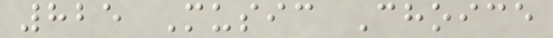825 Music Choice
